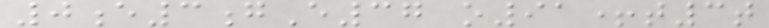0e3gE37 o91+t3t
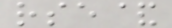rse&
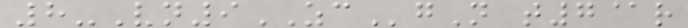8-Vn9ZCgN t7@r
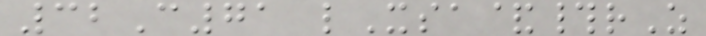32C71 lXsa&#rZ
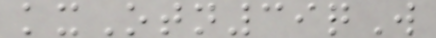kxOtn39qW
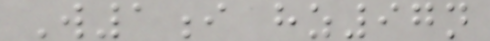W1i hz97n
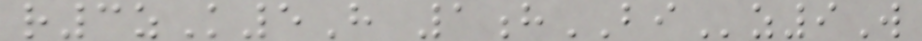r3zK5H 1hBIz9W
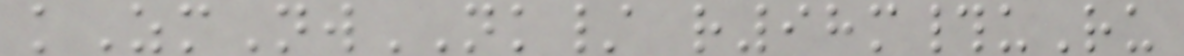kZmNwNK/ r98m#uRu
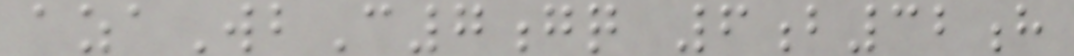azaWbC7gq 6b32h
